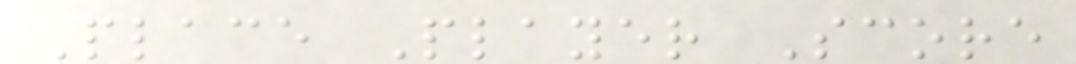Place Player Score
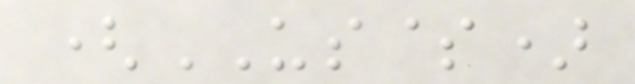(US$)
